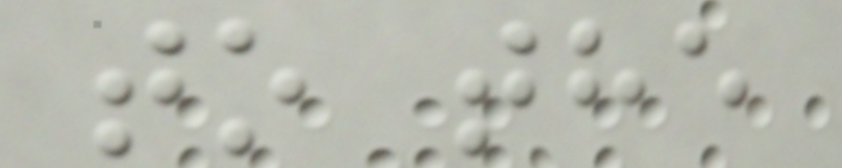to the
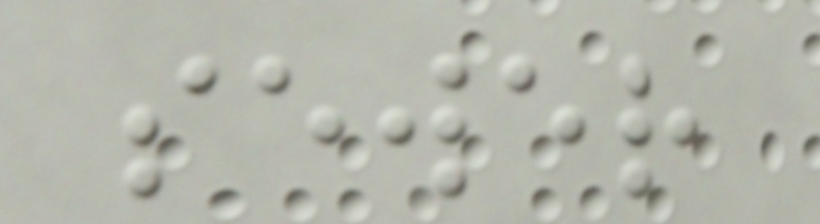sewer
